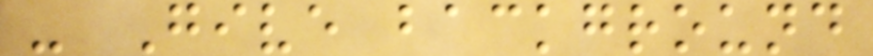- Give background
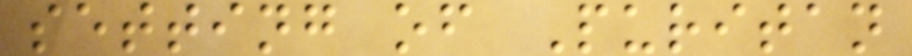setting of Puritan
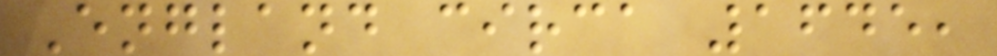England circa 1645,
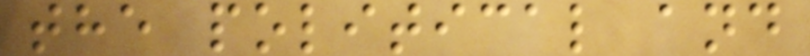the political and
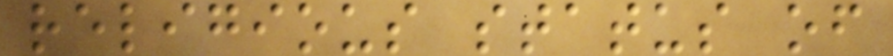religious status of
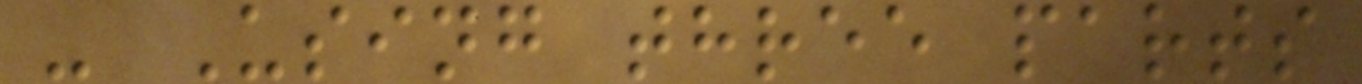- Using three parts
